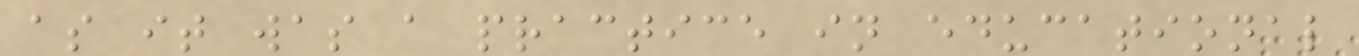as it was a practice in educational
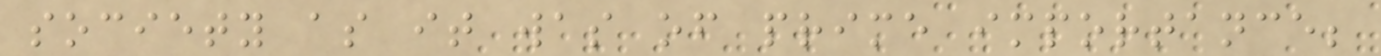society as it was of prime importance;
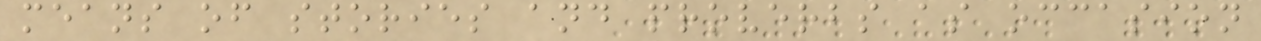means of stories and proverbs as occasion
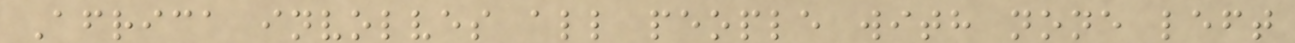Africa involves all people with none left
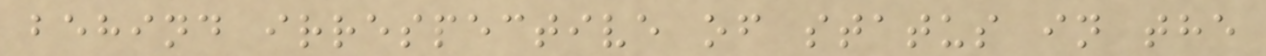behind irrespective of status in the
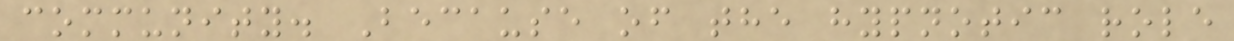community. Because of the hypnotic role
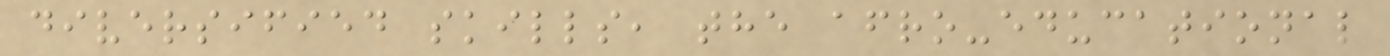diversified skills, the afro-educational
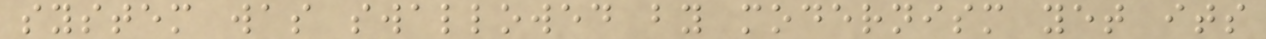system was swallowed by modernism yet its
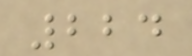224
